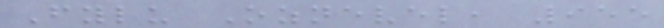Fylu Oznevel, 955
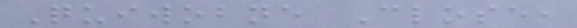Quiwobne Close,
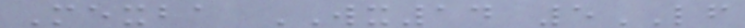Mexba WX14 5LF
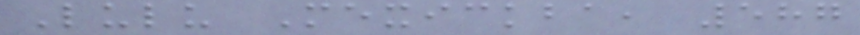Lulu Mexickba, 587
